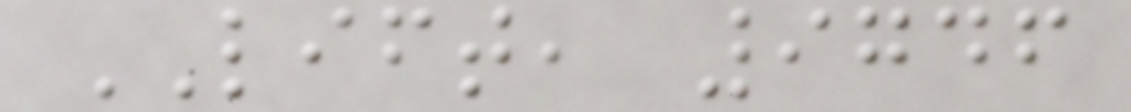LIFT, 9746
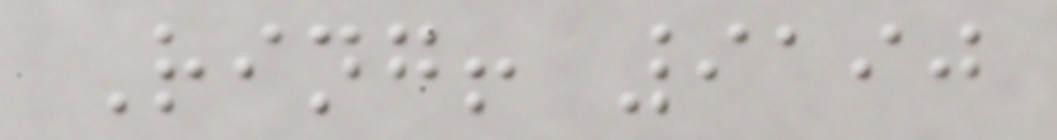Ring! 9190
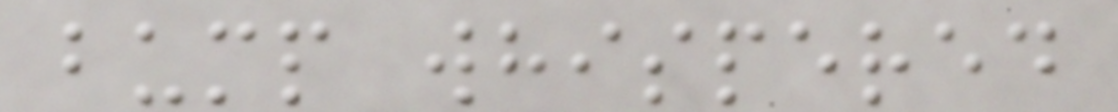bump whispered
